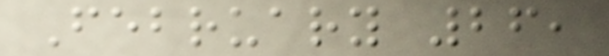February 26,
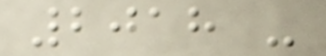2018 -
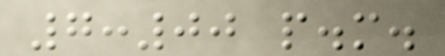7:00 p.m.
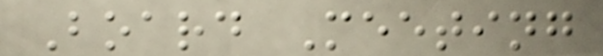Board Meeting
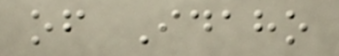of Idaho
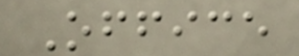Office
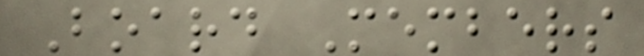Board Members
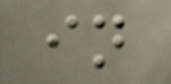in
